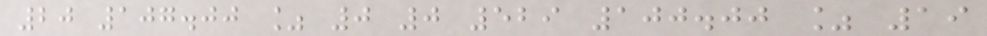20 107.00 % 0 0 529 100.00 % 19
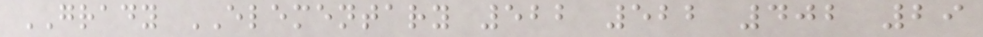GRADY ELEMENTARY 522 522 402 29
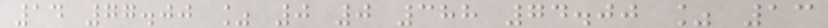14 77.00 % 0 0 388 74.00 % 13
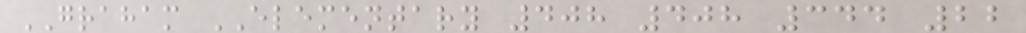GRAHAM ELEMENTARY 408 408 344 22
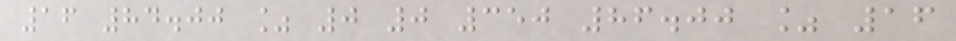16 84.00 % 0 0 350 86.00 % 16
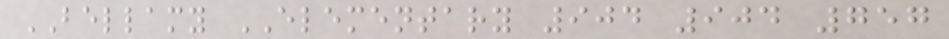BELLAMY ELEMENTARY 904 904 757
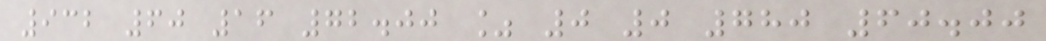932 60 16 72.00 % 0 0 780 60.00
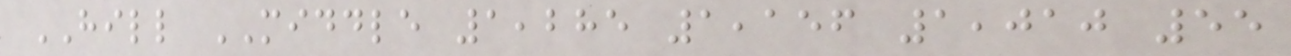HILL MIDDLE 1,285 1,156 1,010 55
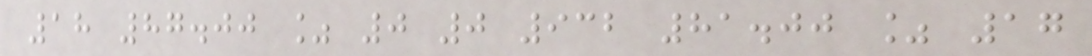18 87.00 % 0 0 932 81.00 % 17
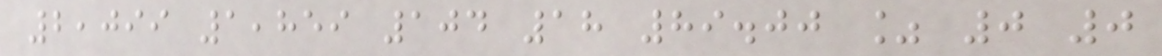2,099 1,859 104 18 89.00 % 0 0
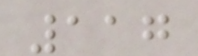117
